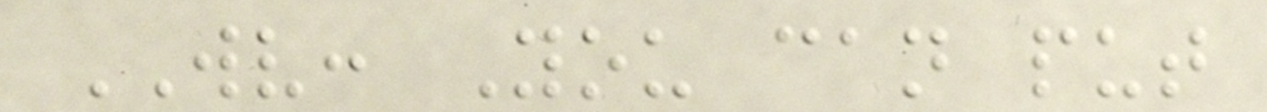WV: You can put
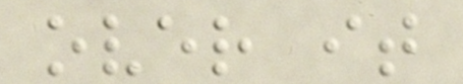over it
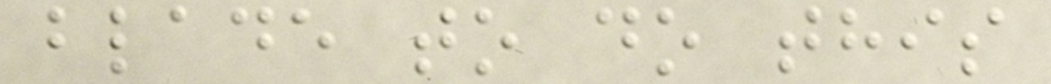blade to do this
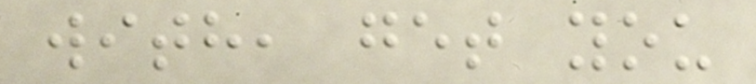with, get you
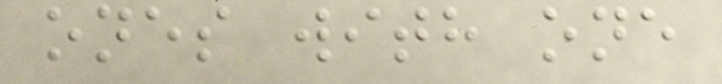ones with one
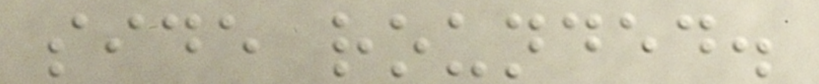side rounded.
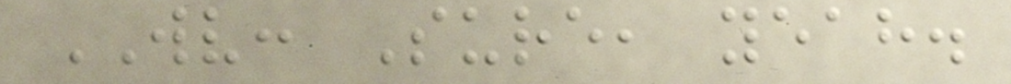WV: Sure, yeah.
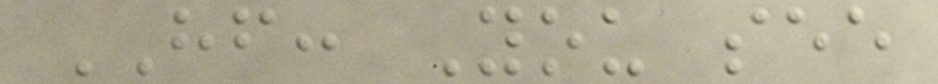HF: You see
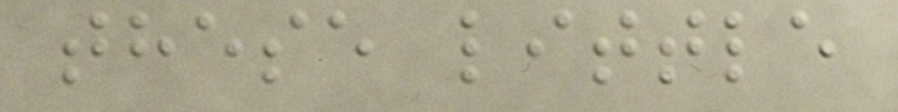these little
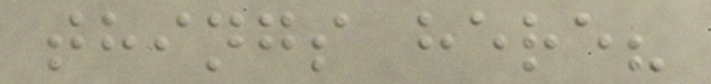things here?
